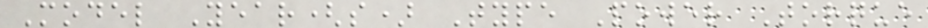Model Year(s) Type Power Torque
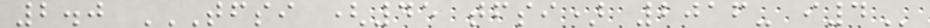2.0 TFSI (45 TFSI) 2016- I4
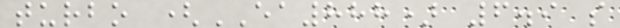turbo (EA888) 6.9 s
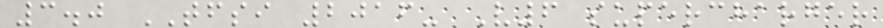3.0 TFSI 2016- V6 supercharger
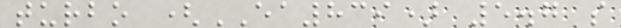turbo (EA839) 5.7 s
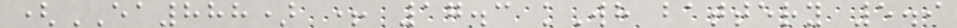(EA888) + 17.3 kWh battery 5.9
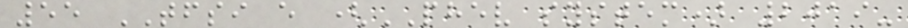55 TFSI e (PHEV system) 2019-
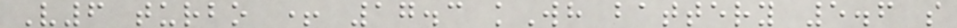V6 turbo + 17.3 kWh battery 5.6 s
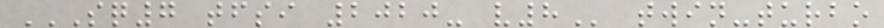SQ7 TFSI 2020- V8 twin-turbo
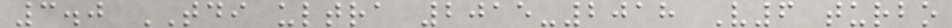3.0 TDI ultra 2015-2018 V6 turbo
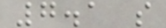7.1 s
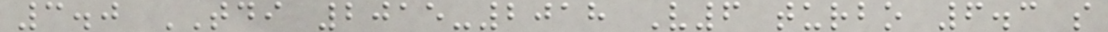3.0 TDI 2015-2018 V6 turbo 6.3 s
